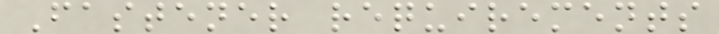Fastener requirements
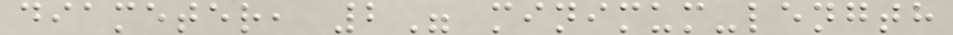diameter, 2" minimum-length
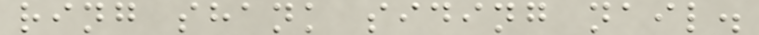ring shank siding nail.
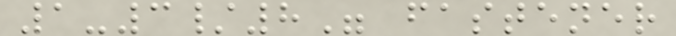1-3/8" fastener
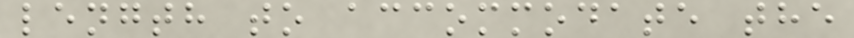length to accommodate the
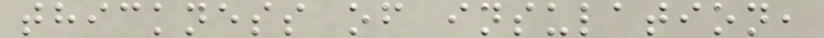thickness of insulation,
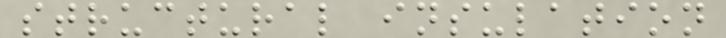structural insulation
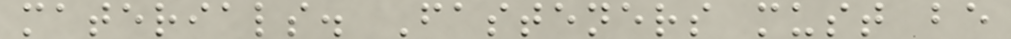materials. Fasteners must be
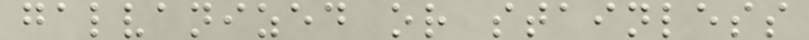galvanized or stainless
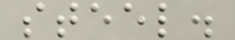steel.
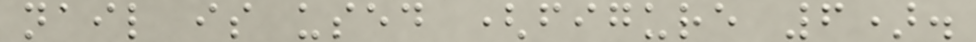nail is used (figure 6).
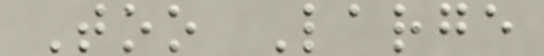Too Large
